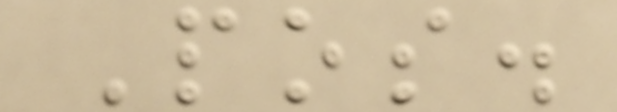Pos.
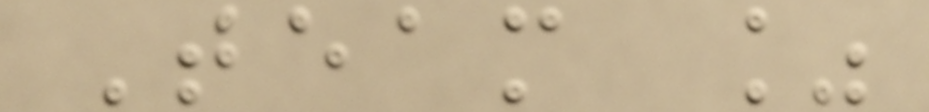Team %
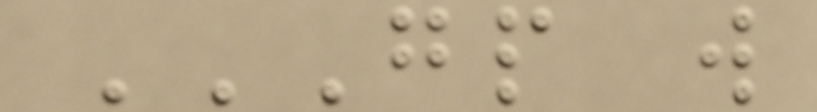GP W
